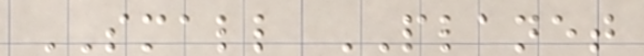SMALL PLANET
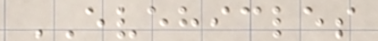EVEHICLES
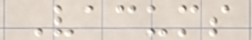Vacums
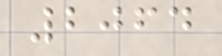2064
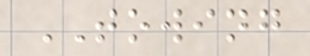TOWING
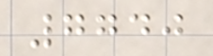7740
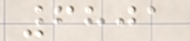6801
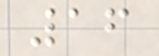16
